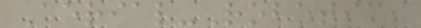Aerial-Robotics
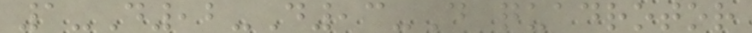1-D,2-D,3-D quadrotor
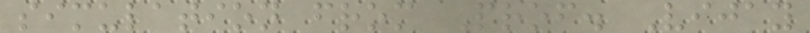simulation from Prof. Vijay
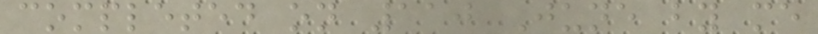completed on 110 June by me
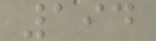194
